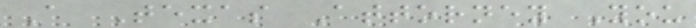A Texas Attorney You
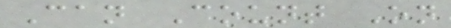Can Count On
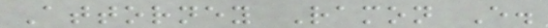Attorney Ramon E.
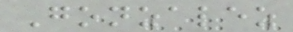Gonzalez
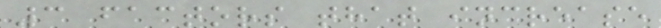3 factors that increase
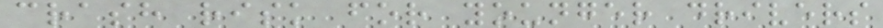crash risk for younger drivers
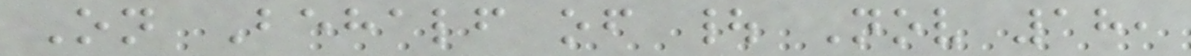On Behalf of | Nov 18,
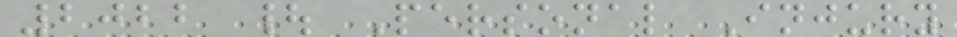2022 | Personal Injury
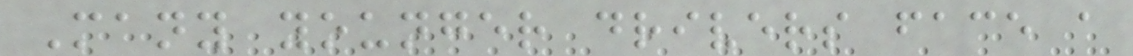Many younger drivers face a
